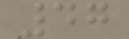47
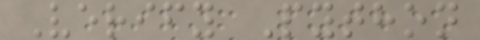Verify Python
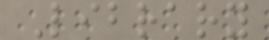Library
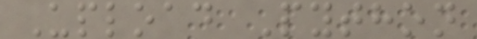Upload Python
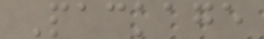Package
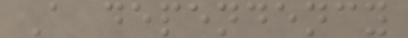A dependency
